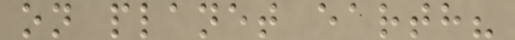on planet earth?
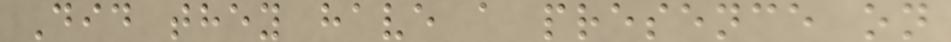Did they have a presence on
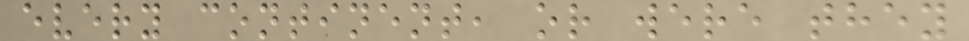every continent, or were they
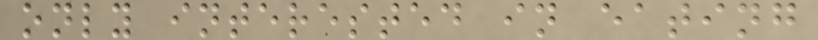only interested in eating
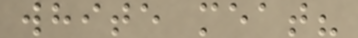white meat?
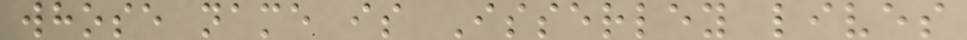whose name is Isserley lives
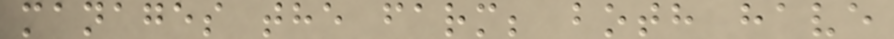manages the farm; both have
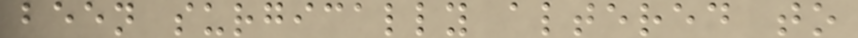been surgically altered to
